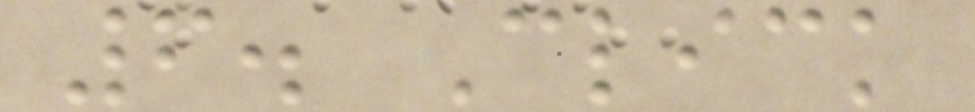6. Click
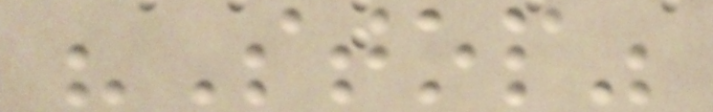"Stop"
